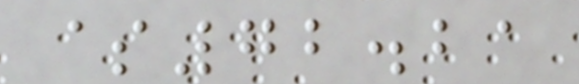$72.21
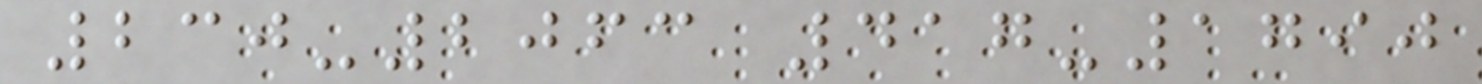230-2063 417-1790
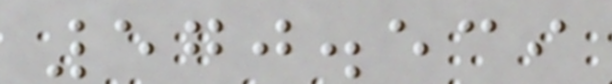570.539
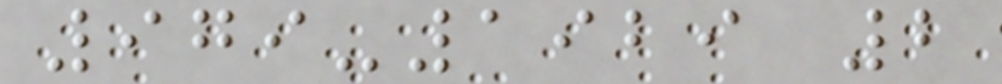979-1929 2
